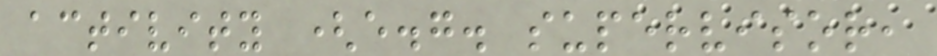activity (e.g. supervisor,
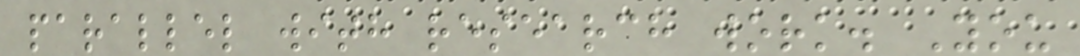parallel with research work. You
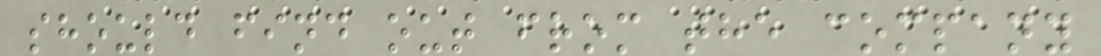should find out from the company
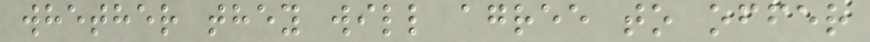whether they will agree to offer
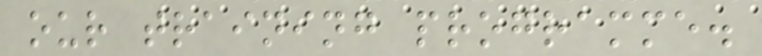our training programme.
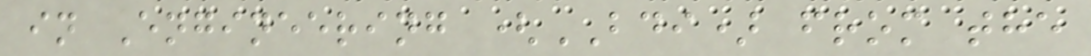in Engineering (BDI) from the
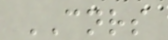CNRS
